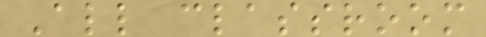All classroom
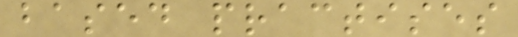based practises
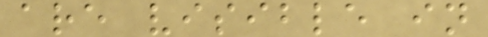are visible in
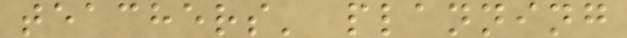teachers' planning
